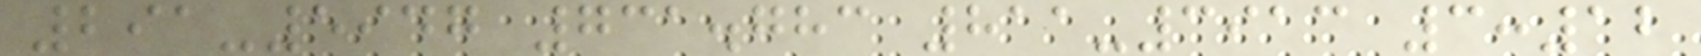291-5947 731.783 811-3913 3:12
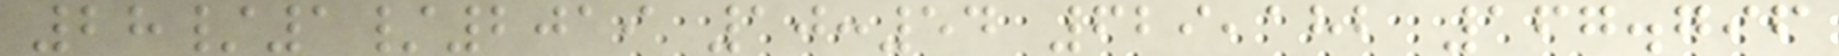28/1/2019 10:54 629,182 167.796
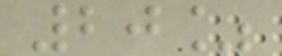20%
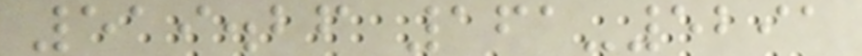519.26 161-5291
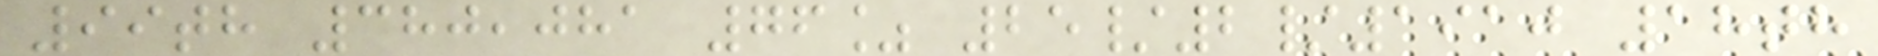99th 380,081 76% 25/2/1910 18th
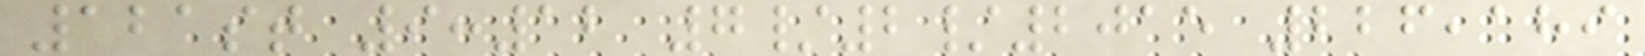121st 9:12 7/2/2015 226,189
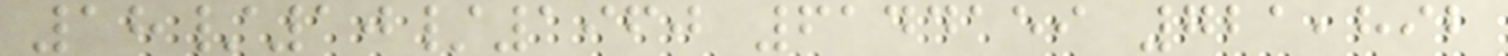18/10/1960 6144159 721,892
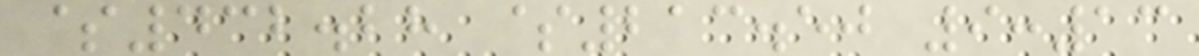$432.28 $213.50 9:13
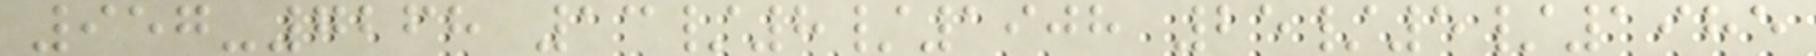957-7268 13/8/1908 25/5/1985
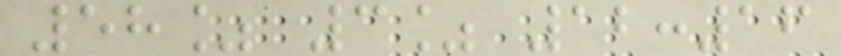58% 3% 12:16
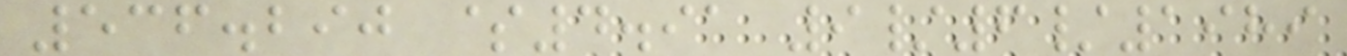536.290 $4.91 9/6/1989
